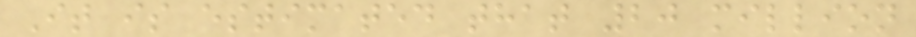It is estimated that 20 million
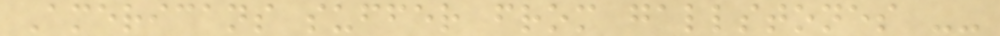Americans suffer from gallstones --
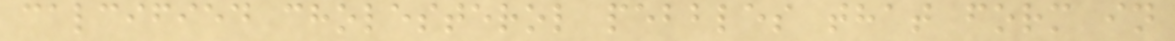calcified cholesterol pebbles that form in
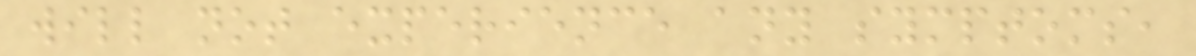will not experience any symptoms,
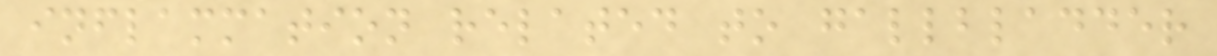inflammation related to gallbladder
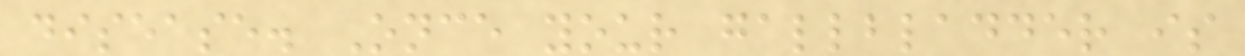disease. Once your gallbladder is
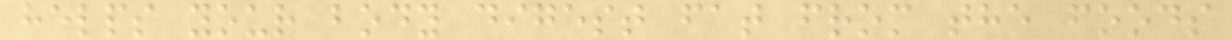helps your body digest fat from the foods
